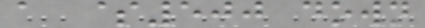a $500 down
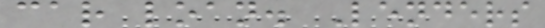car loan. Lenders
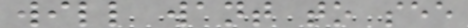will want to see
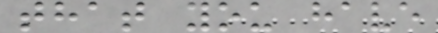that you have
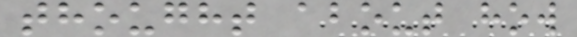thought about how
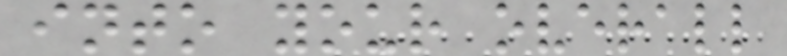into your overall
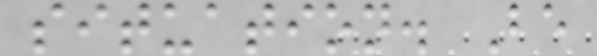situation. Be
